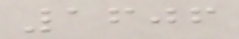1606
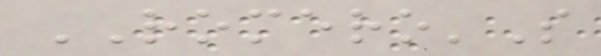ROMERO'S
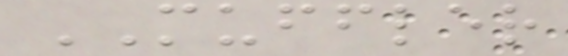MUFFLER
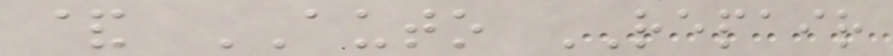& AUTO REPAIR
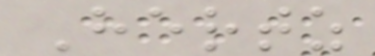Hertz
